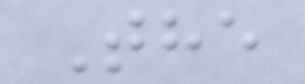The
